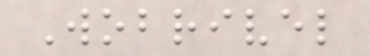Wobrivel
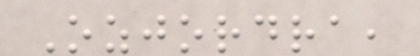Ozjordra,
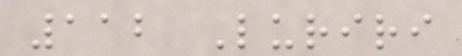112 Luriri
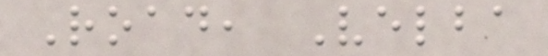Road, Velba
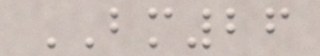BM26
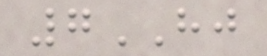7HJ
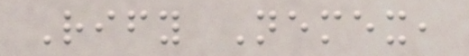Rify Nemex,
